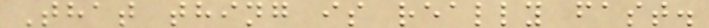That thing is really fast.
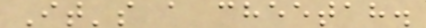It's a cheetah.
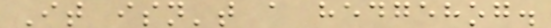It isn't a hedgehog.
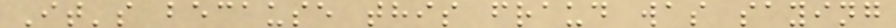It's because this fraud was saying
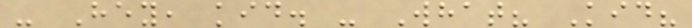- Hey, kid. - What? Kid?
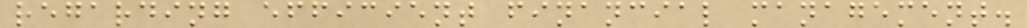regarding efficient financial management.
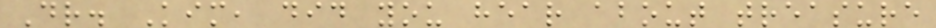Dr. Kim, did you hear about treasure
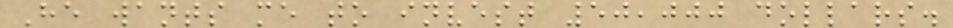He wants me to invest 50,000 dollars.
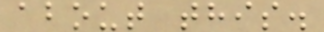about this.
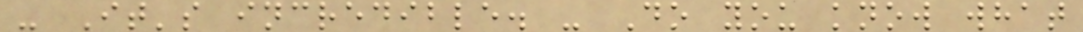- It's incredible. - Do you know what
